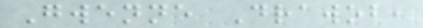Gwenne Drawob,
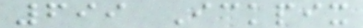699 Ickpix
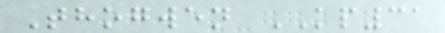Thogwen KP31
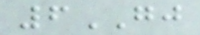6GJ
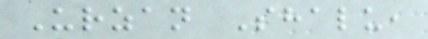Urzan Shalu,
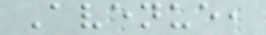Avenue,
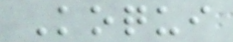Koqui
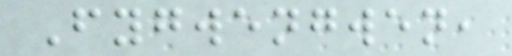Fygwengwen,
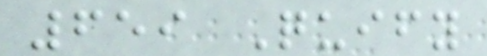659 Quify
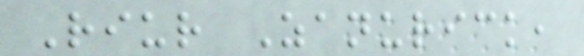Riur Zanurick,
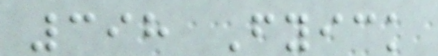398 Fyick
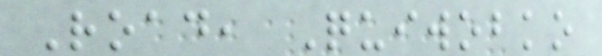Road, Quiwobko
